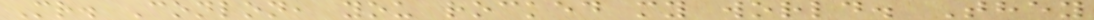Mr. Conlon, you rocked my world. They
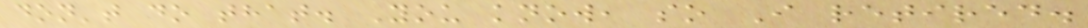don't do that. You know, so I retired.
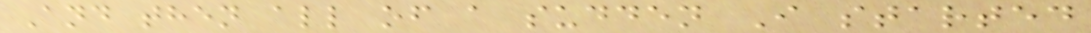And then all of a sudden I started
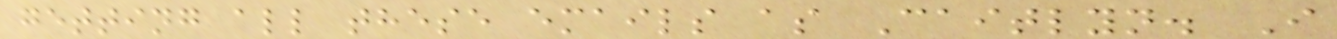getting all these emails as Caitlyn. I
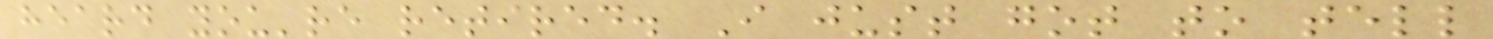heard you're retired. I just got to tell
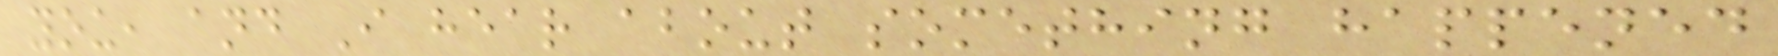you, and I hear about something happened
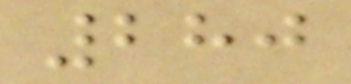280
